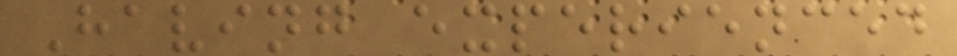Having experienced
